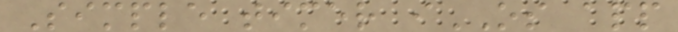Simple timer iOS app
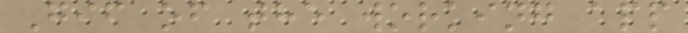Gif of the working app
